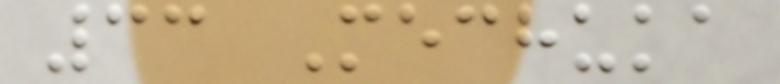33 Mechuka
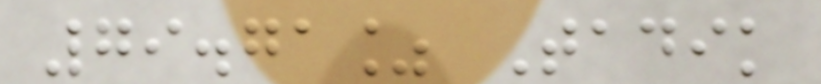79.71% Tadik
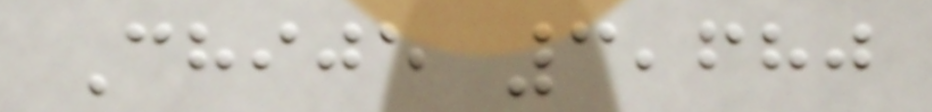Chije 3,680
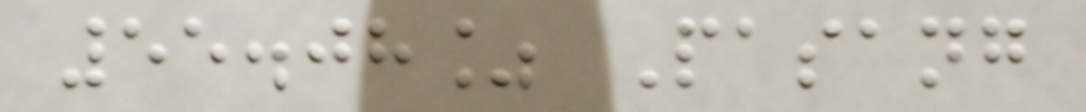55.08% Pasang
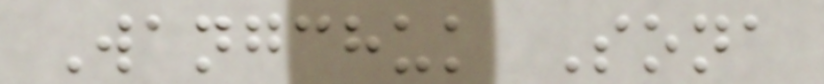Wangchuk Sona
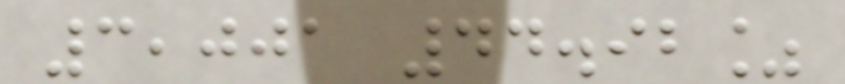3,001 44.92%
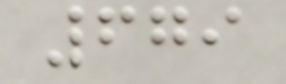679
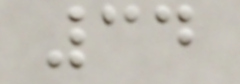34
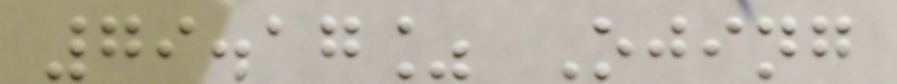79.17% Ojing
